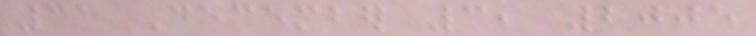31 December 3, 2005
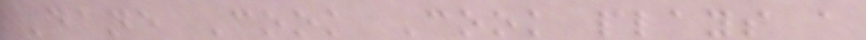Dane Cook Cook plays a
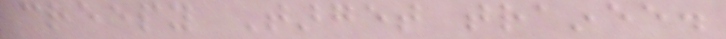creepy Target trainee.
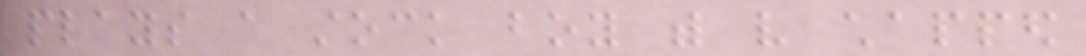plays a stock boy with very chapped
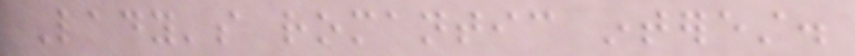Lady's romantic interest.
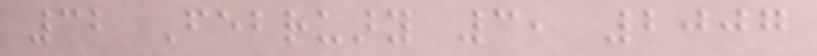32 February 3, 2007
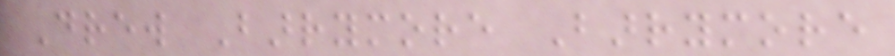Drew Barrymore Barrymore
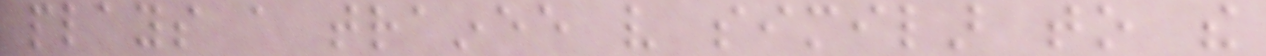plays a trainee very similar to the
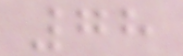78
